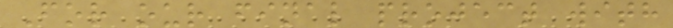For our final project with
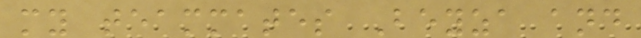my teammates Beyza and
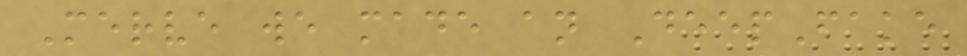Merve we made an DeepFake
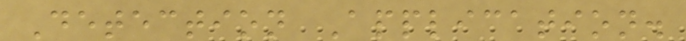Detection Application.
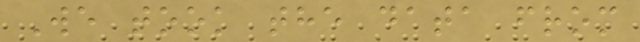We took the data from
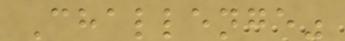Challenge"
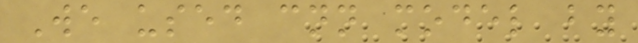We used cnn model by
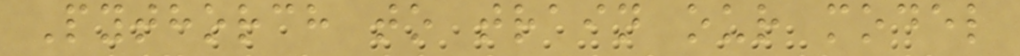Pythorch to train our model
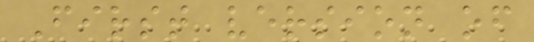First version of
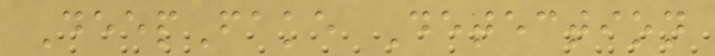DeepFake Detection
